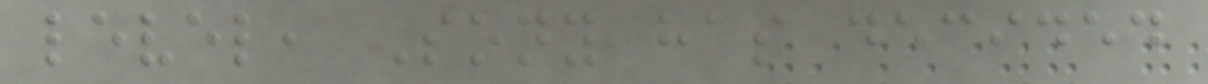level, Sony has decided
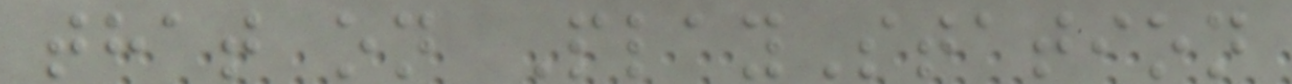that on PlayStation
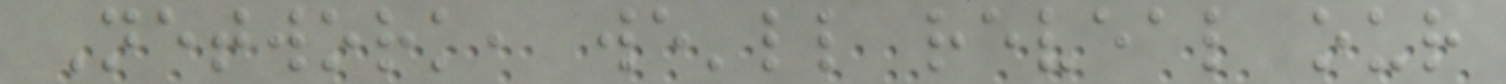Network, we'll reveal our
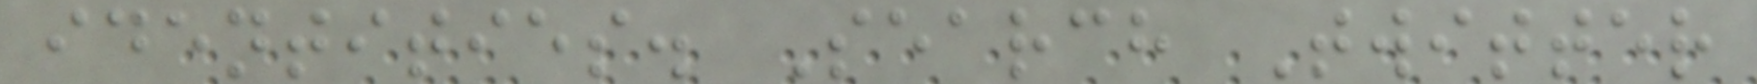identities. Search Twitter
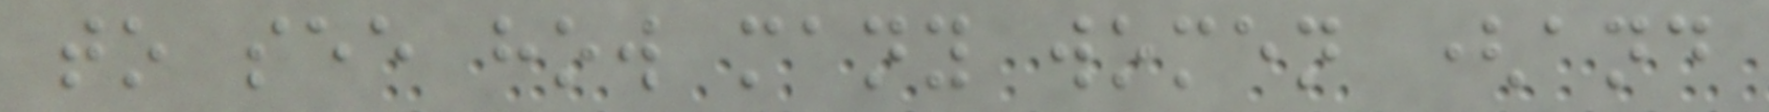to see how many women (and
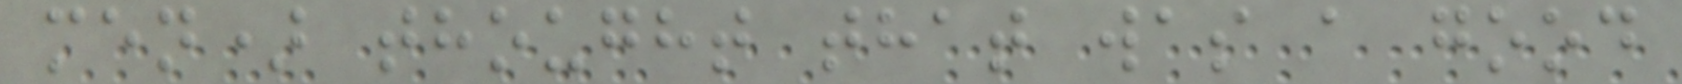men) thought that was a good
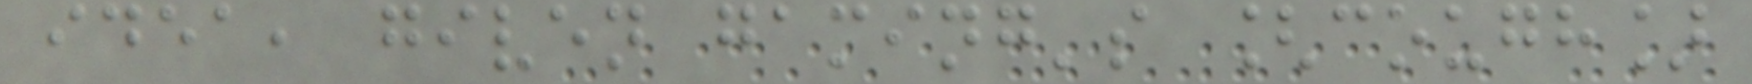idea, given gaming's [cough]
